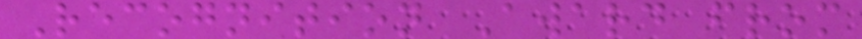Recognition Award from
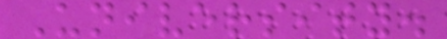University.
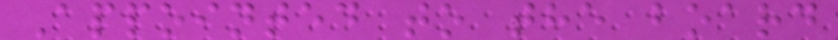Appointed to the board
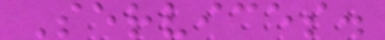Services.
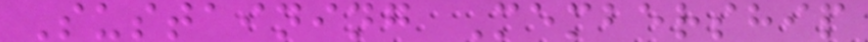Sustaining Membership
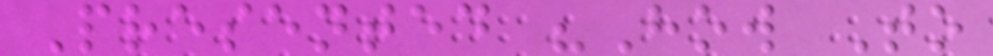Presented "How To
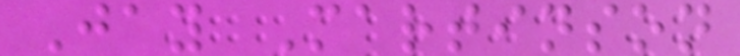Jay Martinson
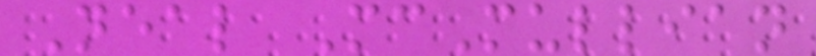Neal McMullian
